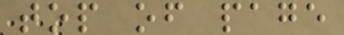top of page
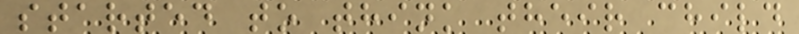started to think their child
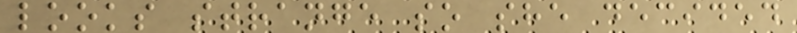looks strange so she decided
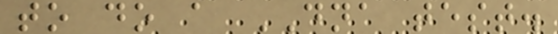to do a DNA test.
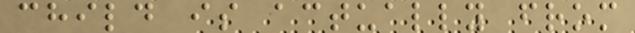child is actually from
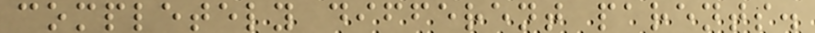completely different parents.
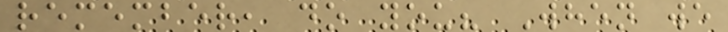remember, do you? When we
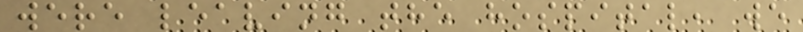were leaving the hospital, we
